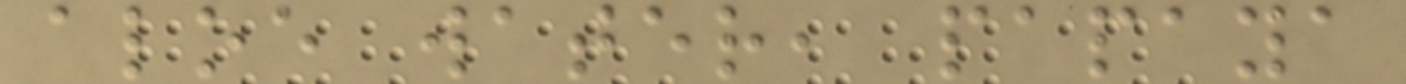aloe water, papaya
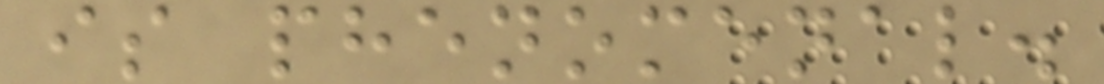is phenomenal.
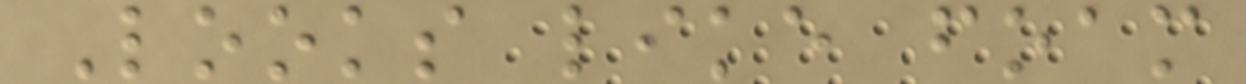Looks like foam
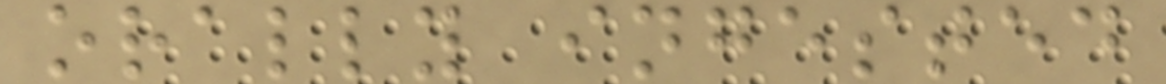orally ingested
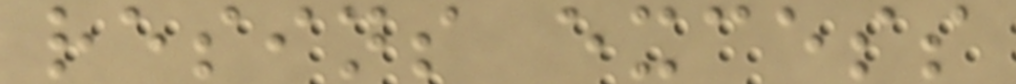resins excess
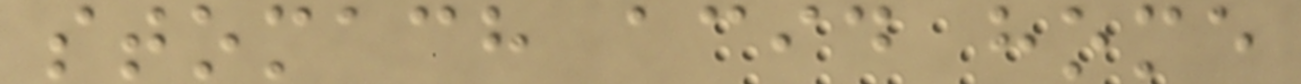stomach acid home
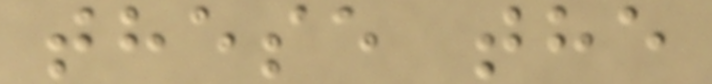these the
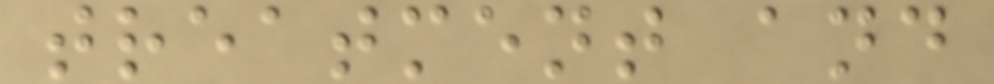treatment and
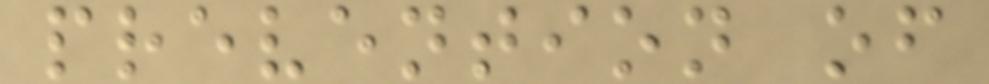prevention of
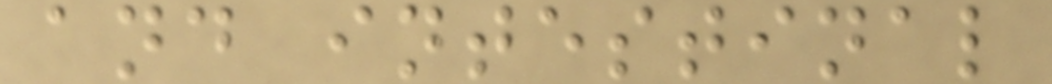and intestinal
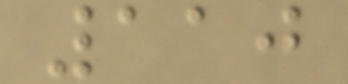110
